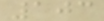103
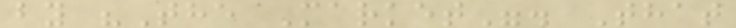by "The Market". That
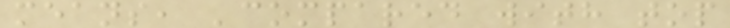means, 'compared with top
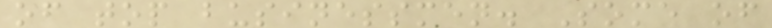of top businessmen. Some of
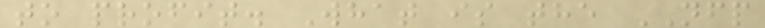to profit. What is the NFP
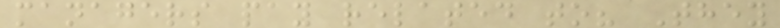managers pay related to? They
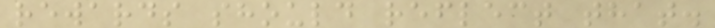rewards should reflect that.
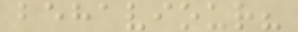behaviour?
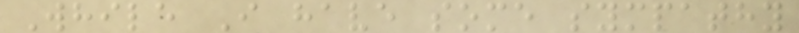While I have some sympathy
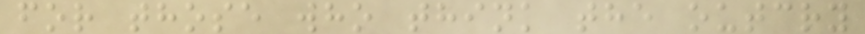for those who think the outcry
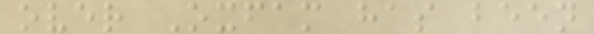over Oxfam has been
